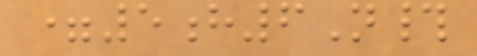=5h6N#
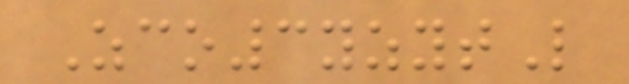Zco3yzytL
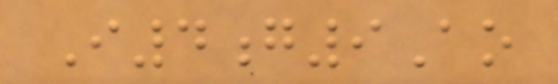I4g9Ao
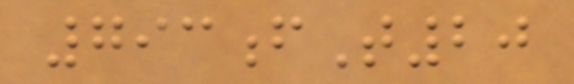793fT20
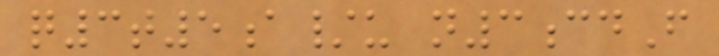q3t5a/u n3cdF
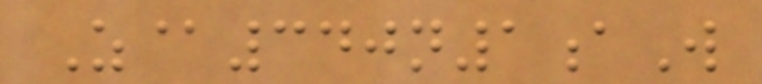Z@340n1aW
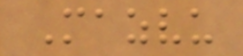Mazvu
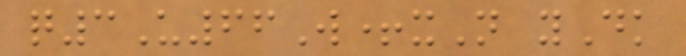q3U66W+xN yDk
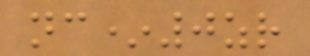nc*0zr
